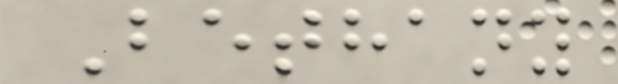Bethany
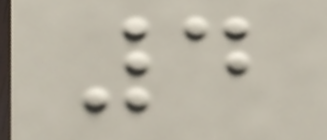4
